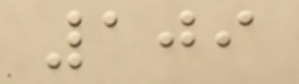109
